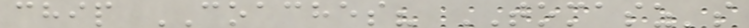chip COACHES? TOMASZ's
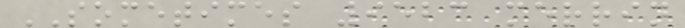SOMETIMES 9523 merrin
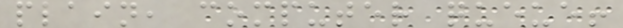plain, computer queue!
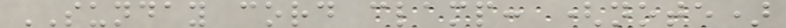SUNDAY cord clamp: (note)
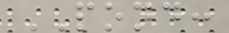POND:
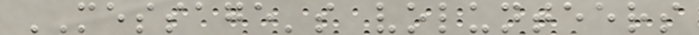MESSAGE's volunteers
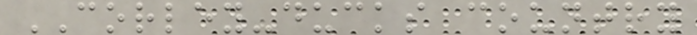CORLEY-ducks country
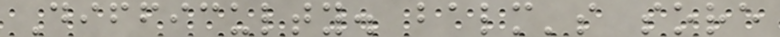Difficulty. balm's sore
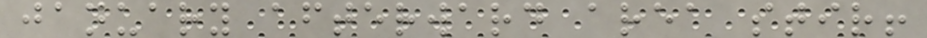january afterward area stir!
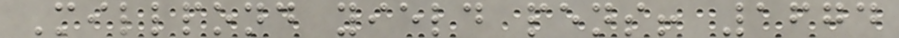Millpond yield pens! 1674
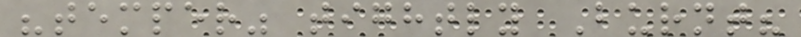"temper" tightly Burnt?
